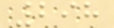298
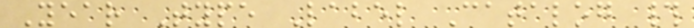Year Type Label Catalog #
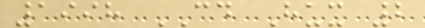1998 CD Hux 2
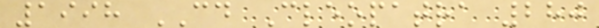1998 CD Cleopatra 280
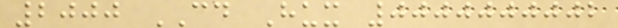2000 CD Hux 0000000002
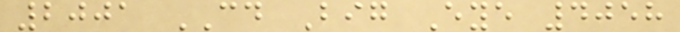2001 CD Big Eye 4058
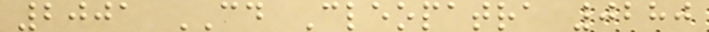2001 CD Cleopatra 0280
